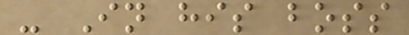- In his boss
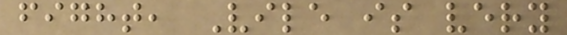fight, Vile is very
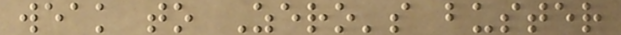weak to Zero's buster
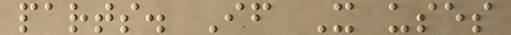parts. If X uses
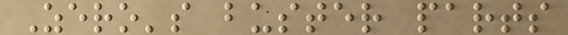Zero's buster parts
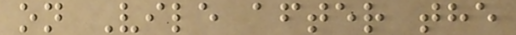on Vile after the
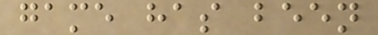game has been
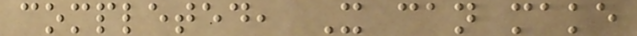completed, X can make
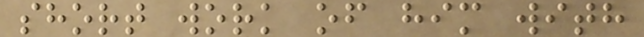short work of him with
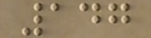147
